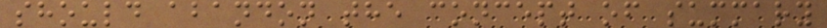should abandon the concept of summary
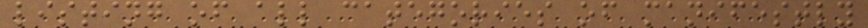listing of all categories of manifestly
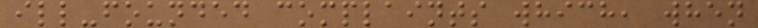ill-founded complaints which, when
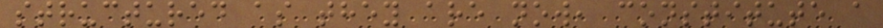structured as they are now, constitute a
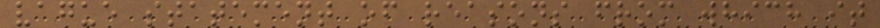vague statement of reasons from which it
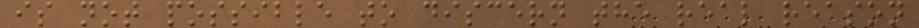is not possible to discern the real reason
